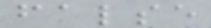false
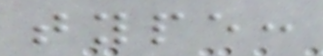type:
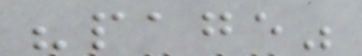"page"
